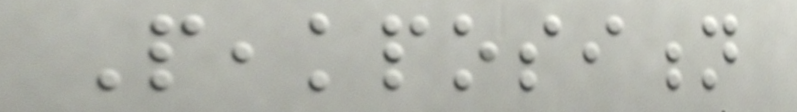Peakposition
